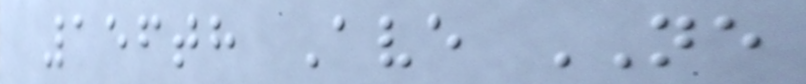156th Ave NE
